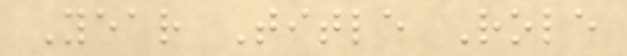Year Title Role
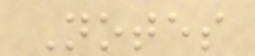Notes
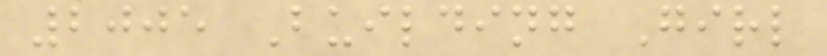2005 Building Girl
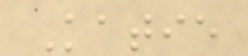Katie
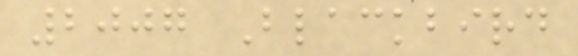2007 Blackbird
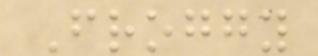Froggy
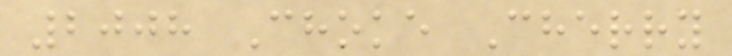2008 Choke Cherry
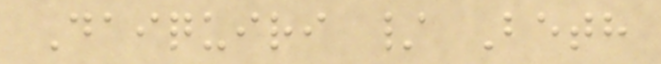Daiquiri / Beth
